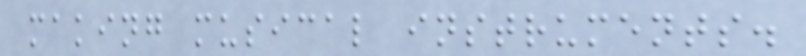making musical instruments.
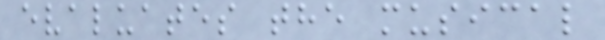evaluates the musical
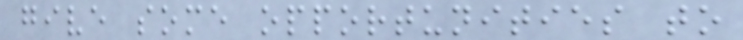give some opportunities to
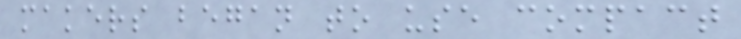makers began to use compact
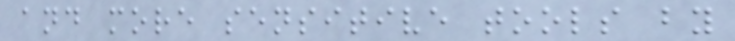and more sensitive tools by
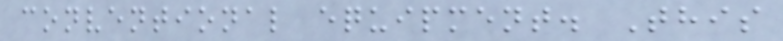conventional equipment. This
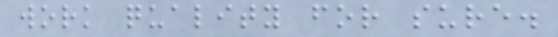work quality for sure.
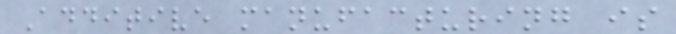Additive manufacturing is
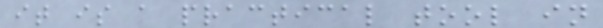it is a practical tool in
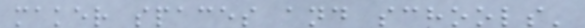maker spaces and schools'
